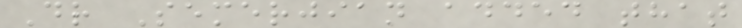Dr Semerjian added that
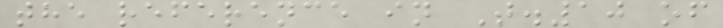the reference in T.10 of
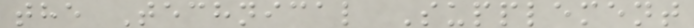the Technical Supplement
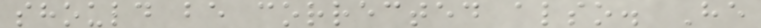should be corrected also. He
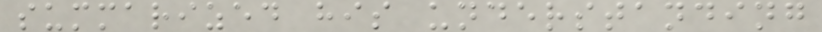summarized his understanding
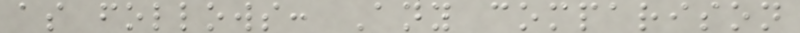as follows: Any comparison
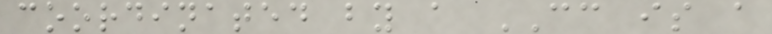coordinated by a CC is a
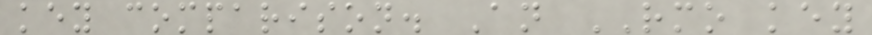key comparison. An RMO key
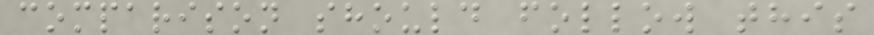comparison should follow this
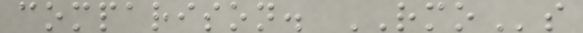comparison. RMOs
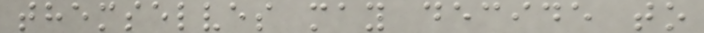themselves may decide to
